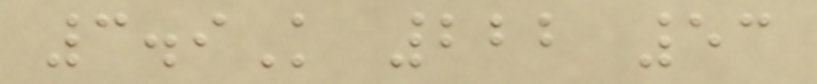3.9K 222 53
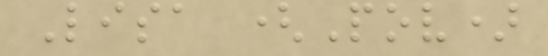Lisa (Pov)
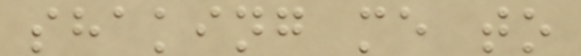shaking me to
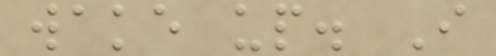wake up. I
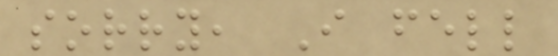sorry, I fell
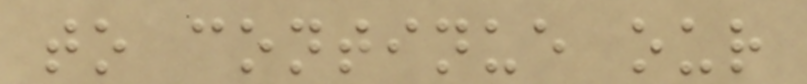to continue our
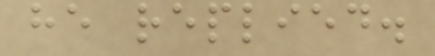he replied.
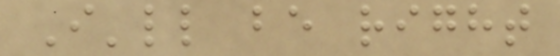I'll be right
